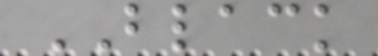BLACK
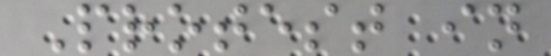Protest in
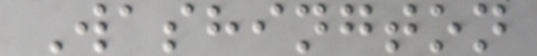Washington
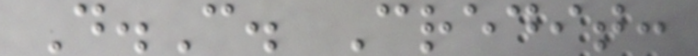D.C. Credit:
